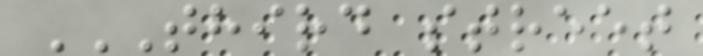THIRD STREET
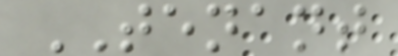TENANT
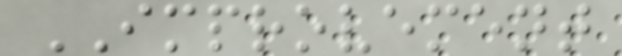IMPROVEMENT
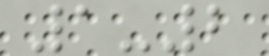1-2
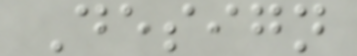Design
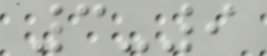3-9
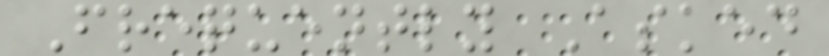Frequently Asked
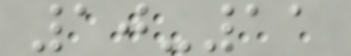10-11
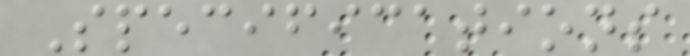Specifications
